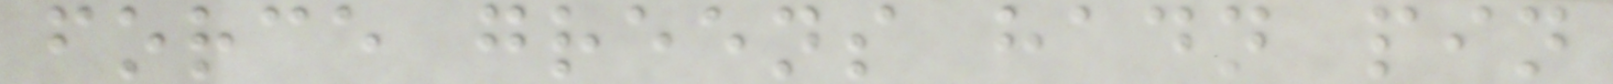force greens hadn pin
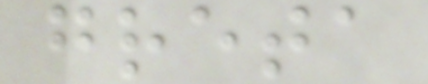greta
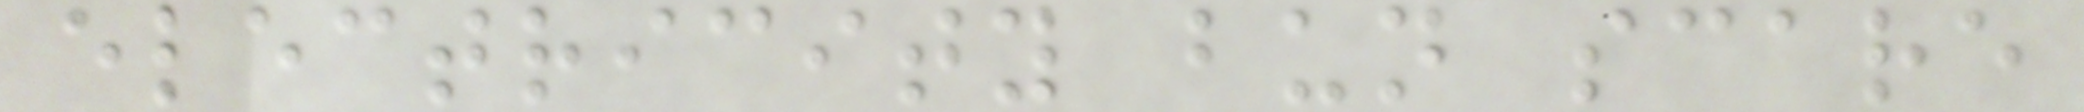electricity bun scare
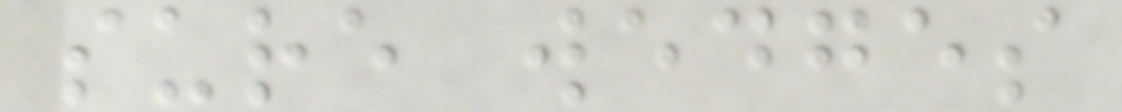sure wedges
